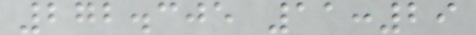272.305 11:29
